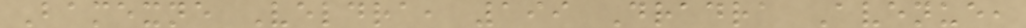Bamexne Veldra, 199 Dradra Avenue,
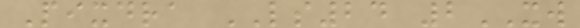Pixdra LS24 2XW
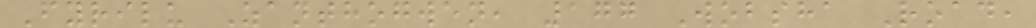Fyrilu Zanthogwen, 177 Wobsha Road,
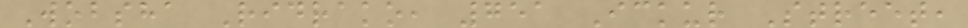Wobsha Ridrako, 751 Ickur Street,
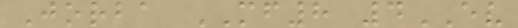Jorba MF8 4EV
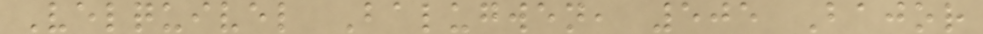Velquivel Balugwen, 505 Bajor
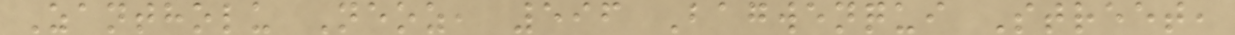Zantholu Neoz, 596 Bagwenqui Street,
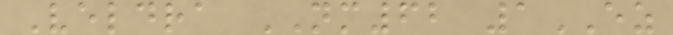Veldra NM62 1EZ
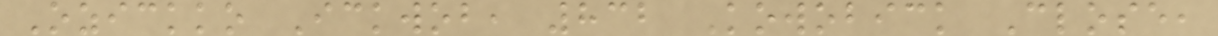Ozickko Ickwob, 832 Kowobick Close,
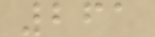261
